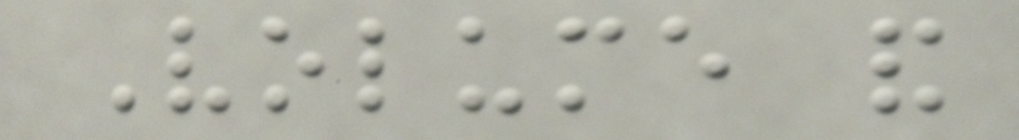Volume and
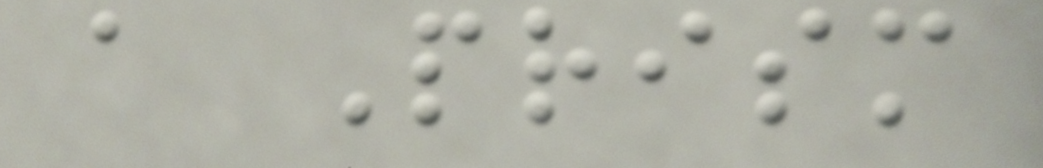a Prism
